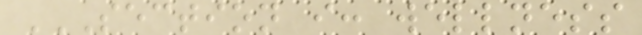SECTION I: WELLNESS
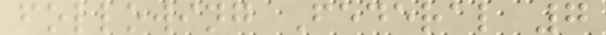following Federal 7
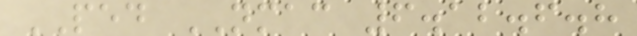PED NMAC 6.12.6.8
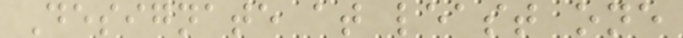Designate at least one
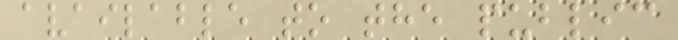available to the public
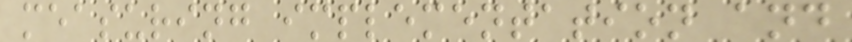measuring implementation and
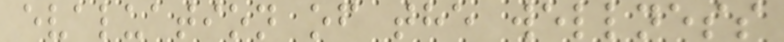evaluation of the wellness
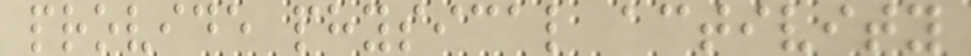provide physical activity
